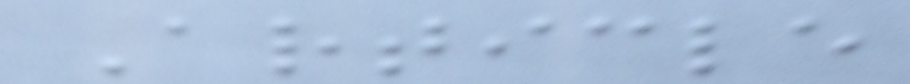Article
